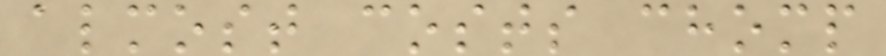almost costs chomp
